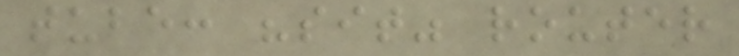tube: "sit" router
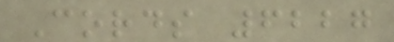Cords 6227
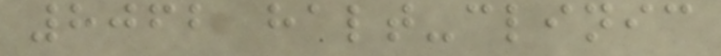8062 halt-clinic
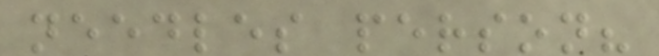needles person?
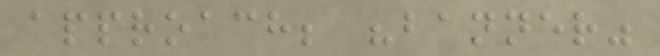approach; "banner"
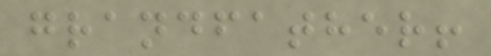grandfather!
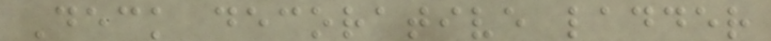Deck decorative ladder
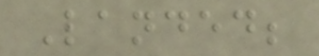Landed;
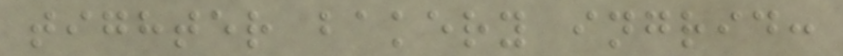tighter bakery ingrid:
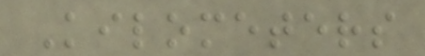Kilometers
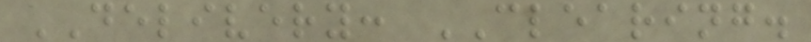DELIVERY: CLEARING.
